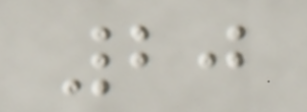20
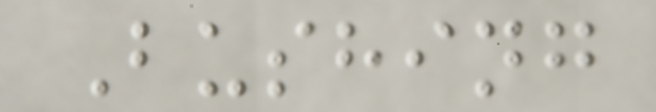Bushing
